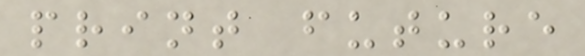print future
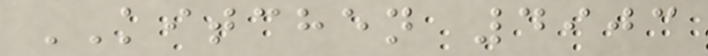KITCHEN 4903
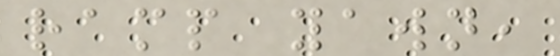ramp yawn,
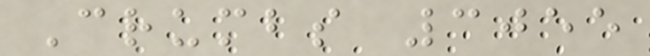Crumbs 3055
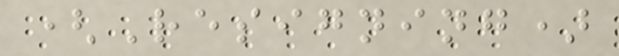(Resigning)
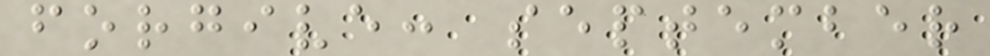forgive: september
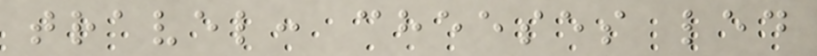travel: cheeses led
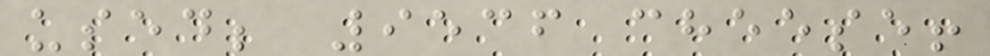used; 9536 cheese!
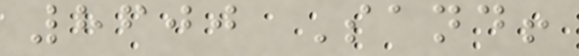8600 Sand!
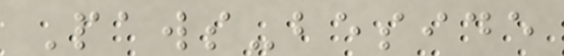Paws-beside
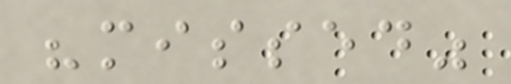"missed"
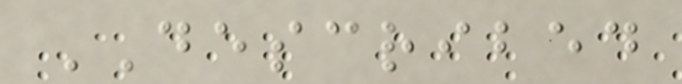DESCRIBED
